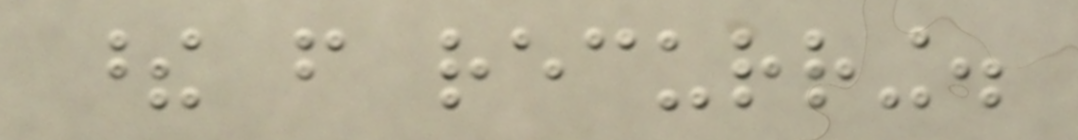these from recurring.
